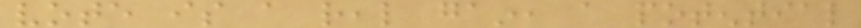vote is a real gain, a potential
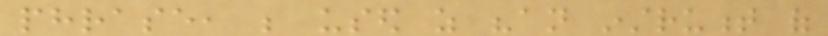phrase, be used as "an instrument of
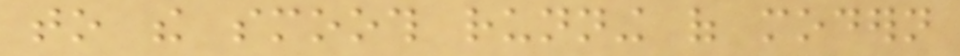to the smooth running of modern
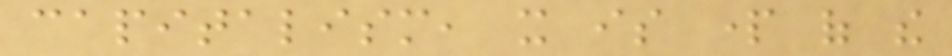capitalism, it is part of the
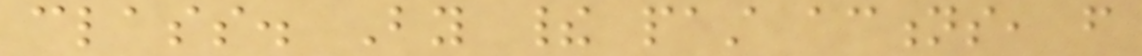class. By their past actions, from
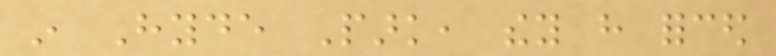in Hyde Park, they have forced
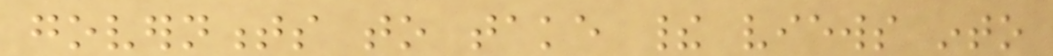governments to take their views into
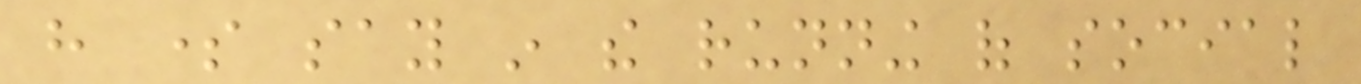have some say in the running of social
